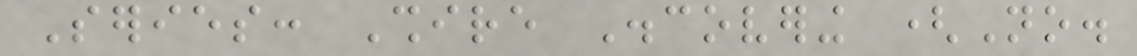Series: Shire Discovering (No.
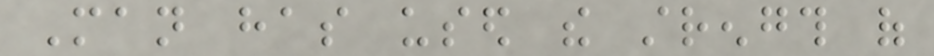Man has used the strength of
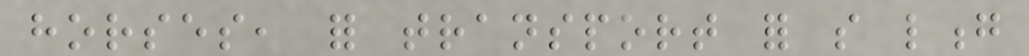horses, for transport for so long
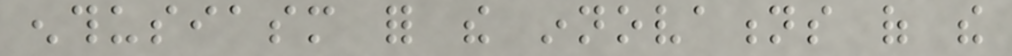enthusiasm for the innovations of the
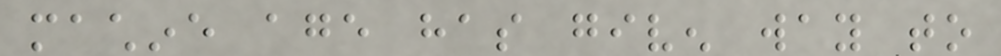machine age has given way to
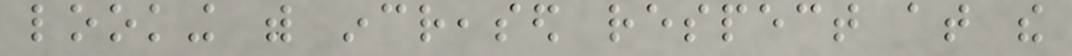looking with increased respect at the
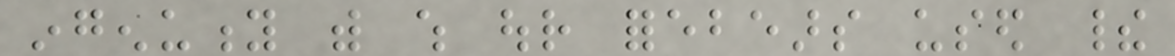ingenuity with which our forebears used their
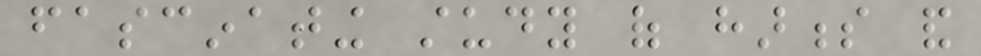fascinating study of harness and
